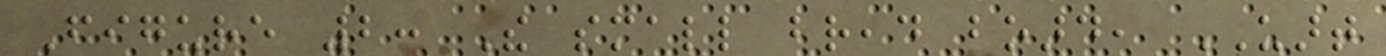Figure 2: The small bread board, UART
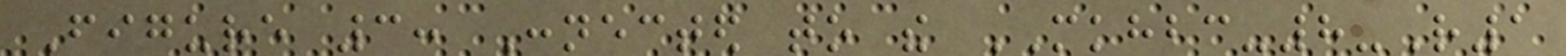Figure 3: Connected to the MKHBC-8-R1
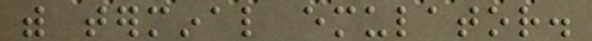with terminal emulator.
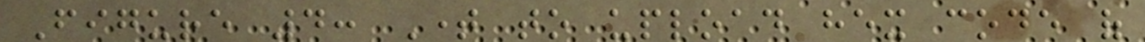Figure 4: Time to upload hex code of
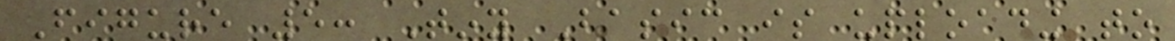Figure 5: Tiny Basic is uploading to
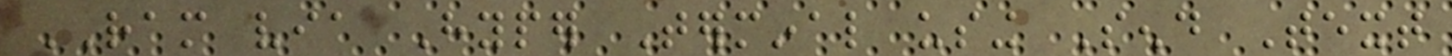RAM via Hyper Terminal using Send Text
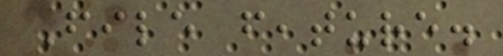File feature.
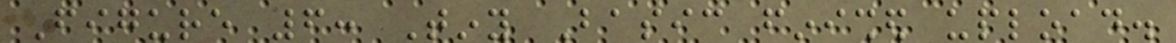Figure 6: Tiny Basic finished upload.
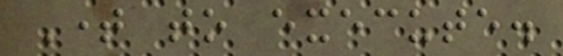Time to execute.
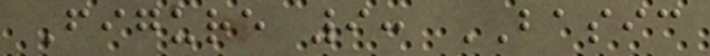Figure 9: BASIC
